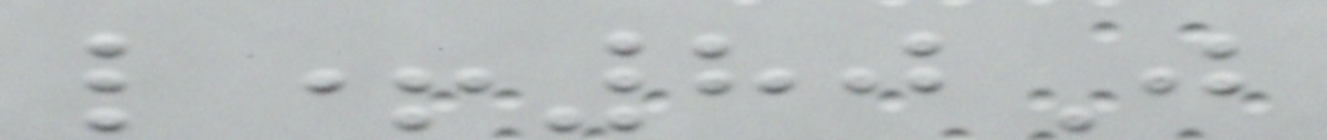l+80J
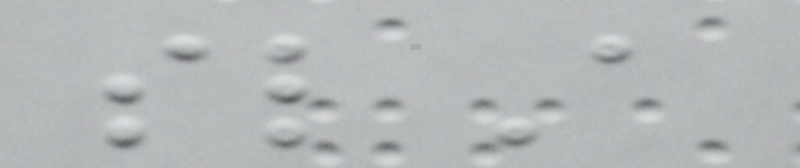slA
